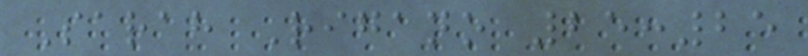Sarah Rigano 25:25
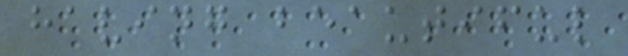having beautiful
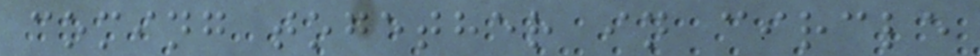coming together in circle
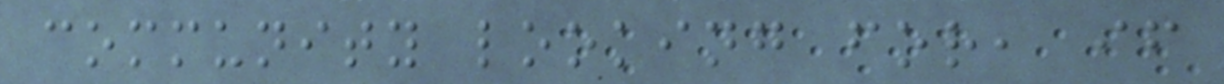community looking for, if
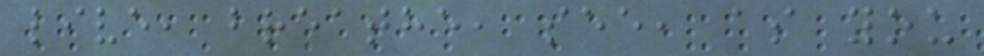live, breathe, see, as you
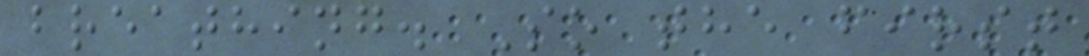breathing. So the first
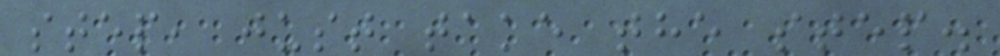step, just take the step.
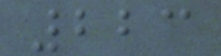223
